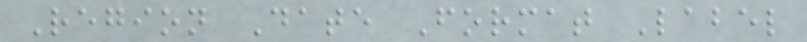Region Date Format Label
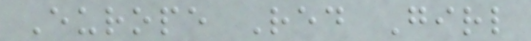Europe Red Girl
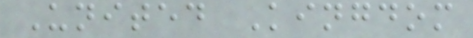United Kingdom
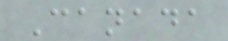Canada
